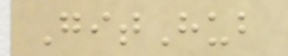GitHub
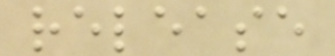release
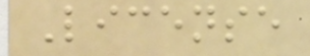License
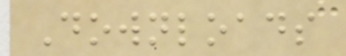Downloads
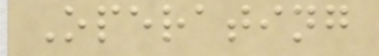Operating
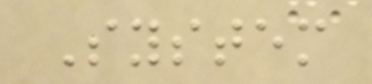System
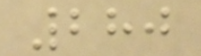280
